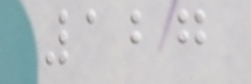127
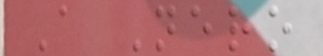A Nero
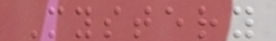Mystery
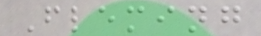Fleming
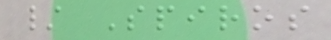/ Spiros
